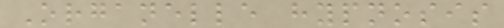Organelle hypnosis
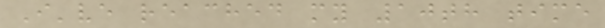I've reached my 10th time
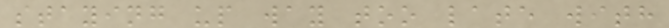staying up way too late with
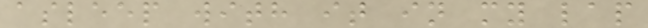asleep with it in my lap
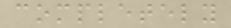completely
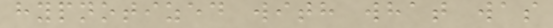hypnotized with what was
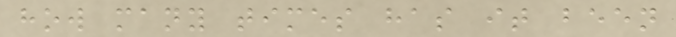how many times has it been
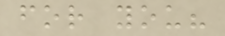for you?
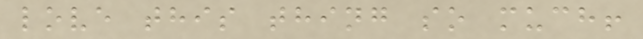love this thing so much!
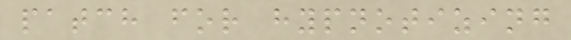patch for hypnotizing
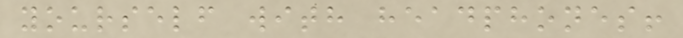yourself with headphones!
